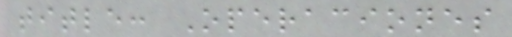title: Operaciones
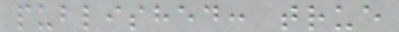published: true
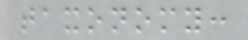taxonomy:
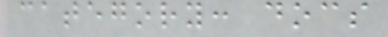category: docs
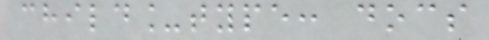child_type: docs
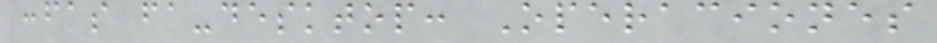:fas fa-desktop: Operaciones
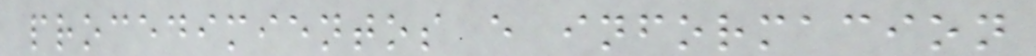procedimientos e informacion
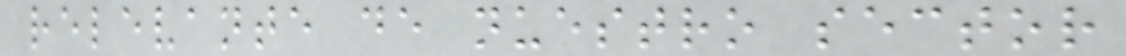relevante de nuestro sector
